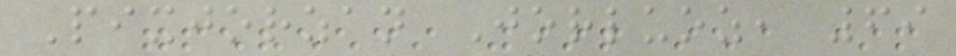Pixjorzan Jorluoz, 69
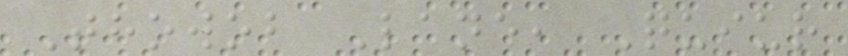Thowob Lane, Quiur
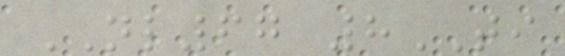NL67 8TI
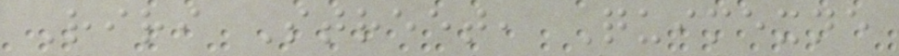Riri Street, Quimexne
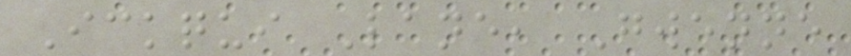Ickqui Lane, Gwenne
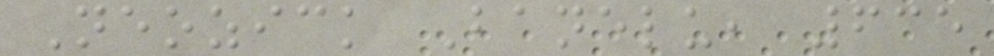Neozick Banelu, 635
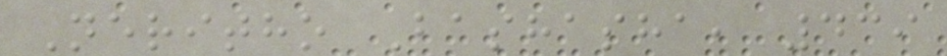Neritho Bashasha, 439
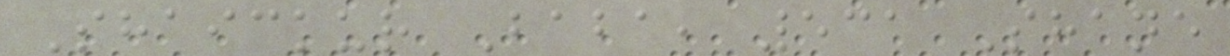Shaickur Baba, 531 Shane
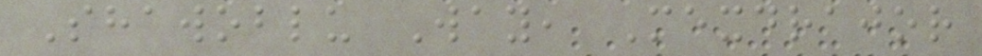Shawoblu Way, Mexdrajor
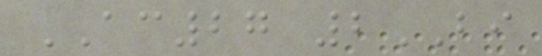AC27 2BI
